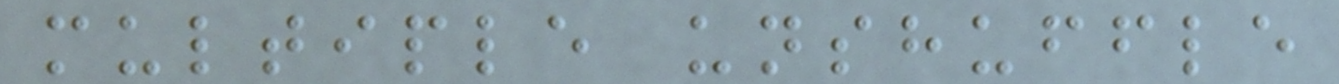multiple unshuffle
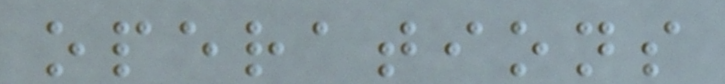operations
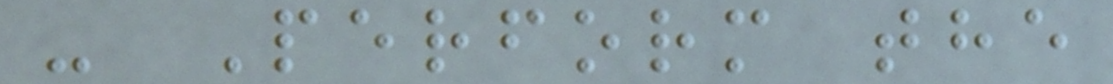- Perform the
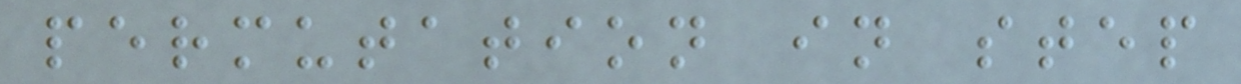permutation in step
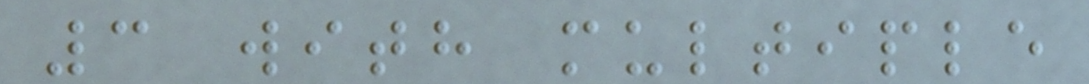3 with multiple
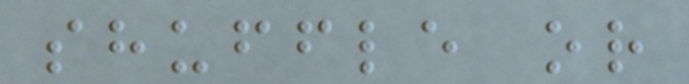shuffle or
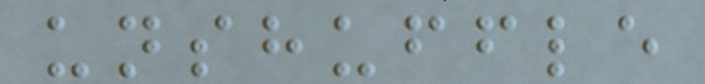unshuffle
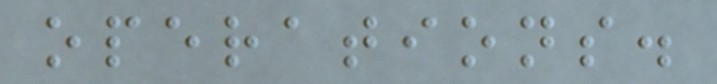operations.
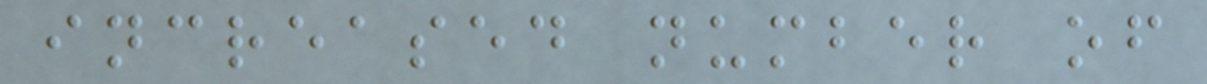increased number of
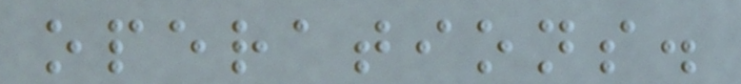operations.
